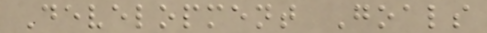Development Goals
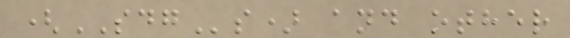(SDGs) and other
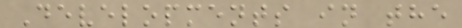Developments in the
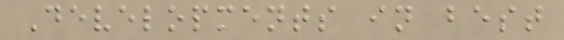Developments in best
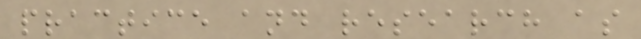practice and research as
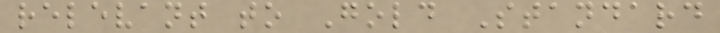relevant to Gold Standard
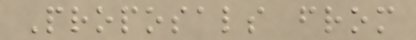Proposals from
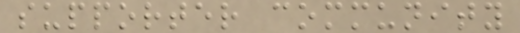supporter community
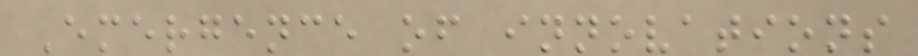Emergence of innovations
